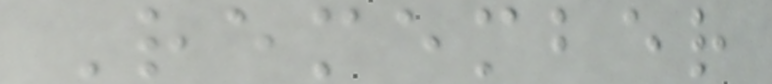Remember
